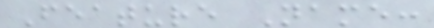Feature Name:
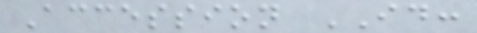Accession ID:
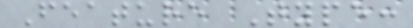Feature Type:
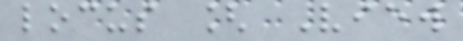locus [ View
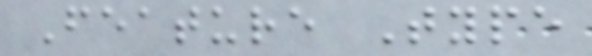Feature Type
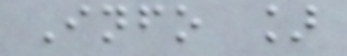Info ]
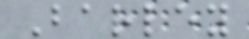Barley
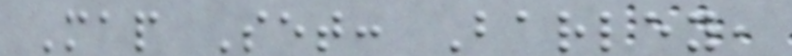Map Set: Barley,
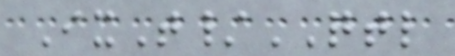IxT/QTL
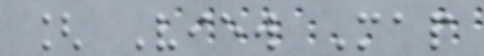[ View Map
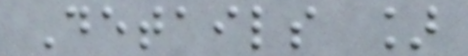Details ]
